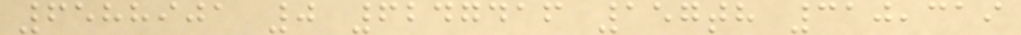6588901 0 6247416 157th 310,319
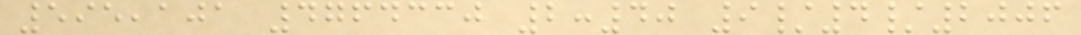595,101 4764330 2:40 9/4/2006
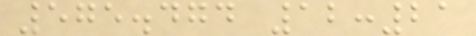575.474 12:21
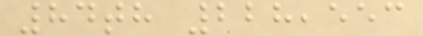84th 228,553
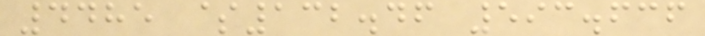4485 $132.46 593.636
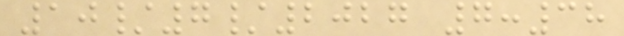10/7/2027 7:38
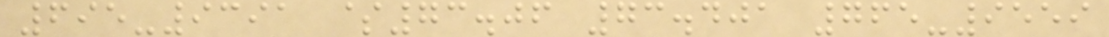695-9391 $73.06 73.401 765-9559
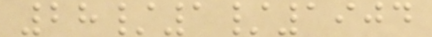28/1/1904
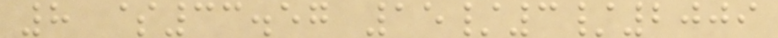8 $33.57 15/3/2009
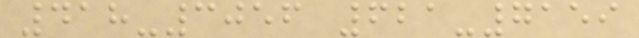418-3056 621-7159
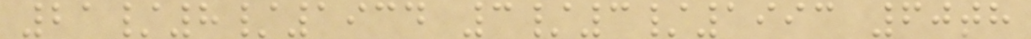21/8/1934 3/3/1993 60th
